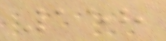158
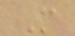M
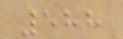588
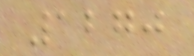1270
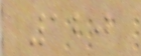120
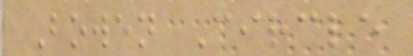Bowen Circle
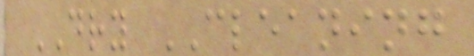DRY CLEANING
